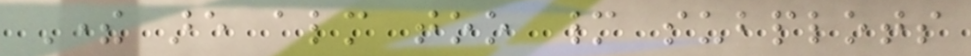There are almost too many subplots
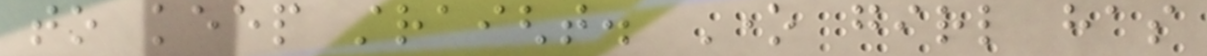to keep straight. One girl has
